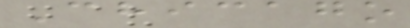Chicago
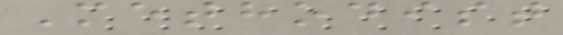Methodist
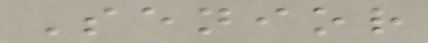Senior
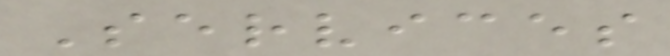Services
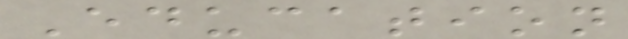Education
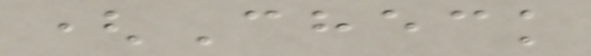(Check
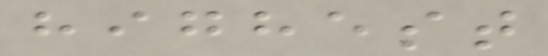highest
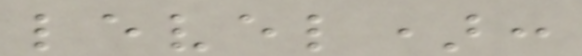level):
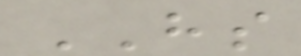HS
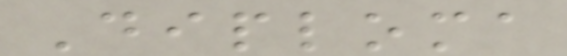Diploma
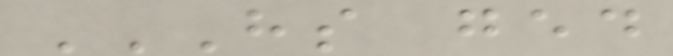HS GED
